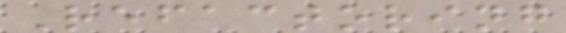Refactoring
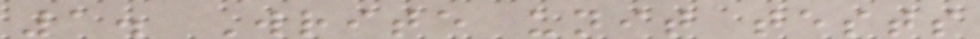1. Write unit tests
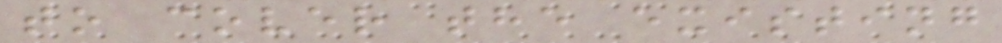to cover the existing
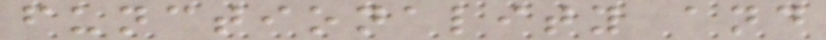functionality and
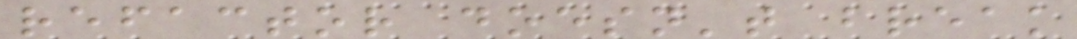refactor doesn't break
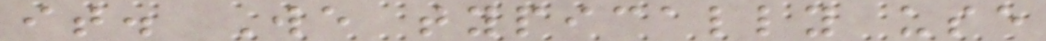it. We typically use
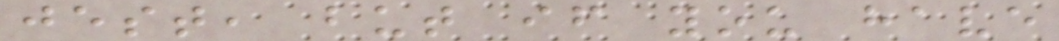jest, but if you have
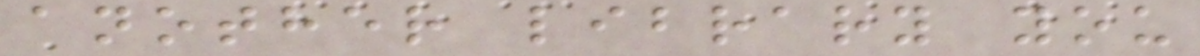another library you
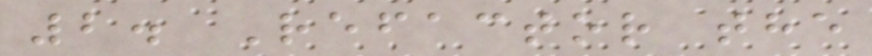2. Refactor the
